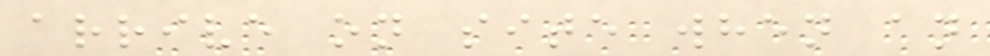arrive on site when an
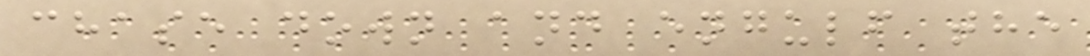chase down and engulf the
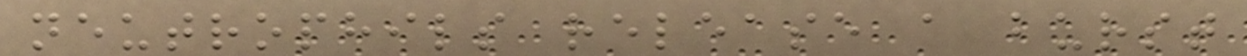neutrophils release a burst
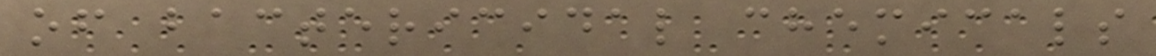of bactericidal chemicals
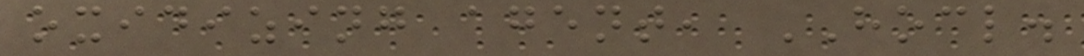oxidizing agent, HOCL.
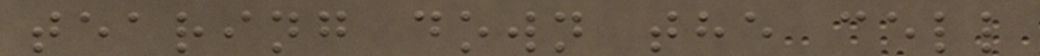tearing down the cell
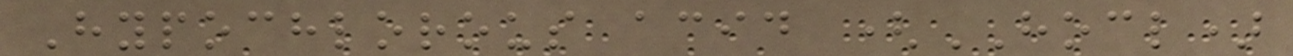Hypochlorous acid (HOCL)
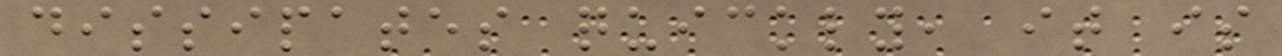dissipates quickly, it is
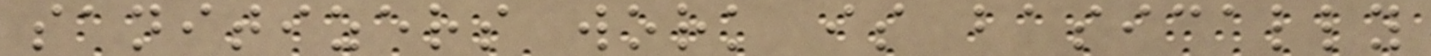sanitizers work is basically
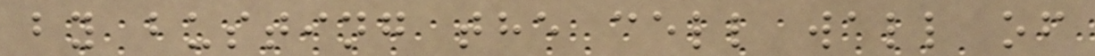by busting the cell wall of
